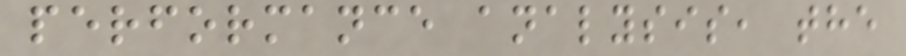performance analysis, the
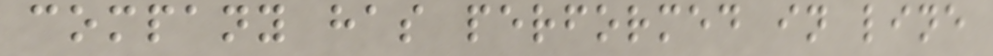company has performed in line
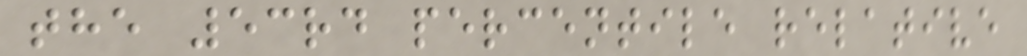the 53rd percentile relative
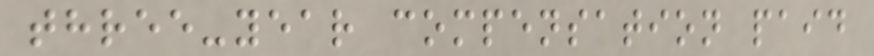three-year compensation paid
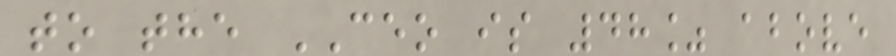to the CEO is 48% above
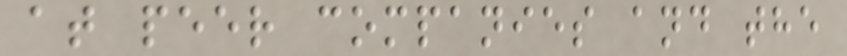at peer companies and the
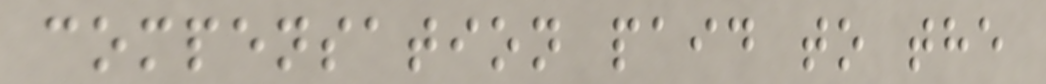compensation paid to the
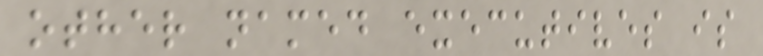other named executives is
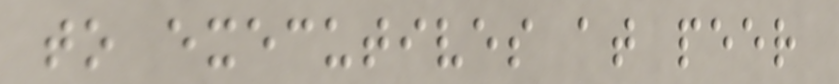to executives at peer
